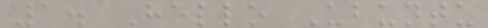1. Hello Ubuntu
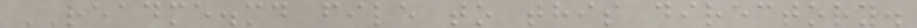README.md file to this directory.
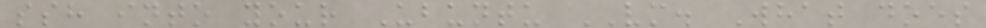ssh into your Ubuntu VM. What does
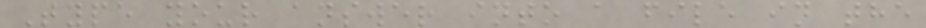Type your answer into a file in the
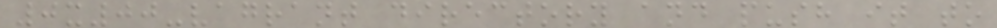0x00-vagrant directory and push it to
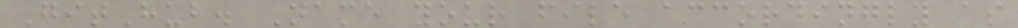GitHub. Name your file accordingly as
